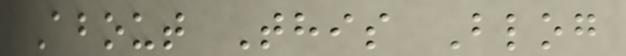About This Blog
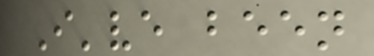I've been
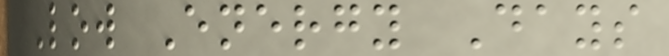Low Energy Days
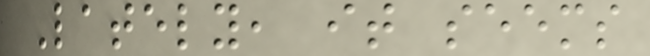Lately, it seems
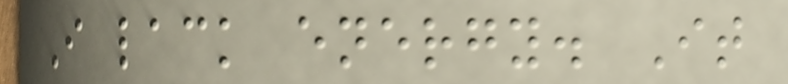I lack energy. It
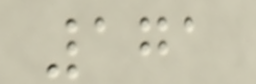171
